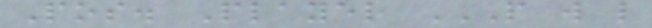Pos. Player P W L
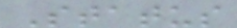Status
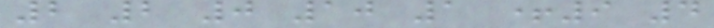2 2 0 10 1 +9 4
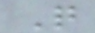Q
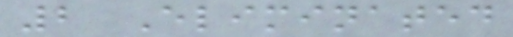2 Eliminated
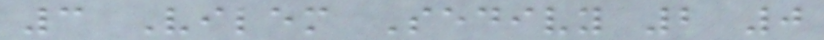3 Vilem Sedivy 2 0
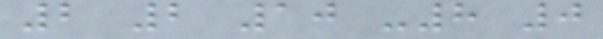2 2 10 -8 0
